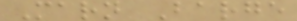Marn Barge
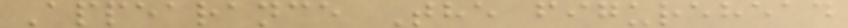Appearance The figurehead
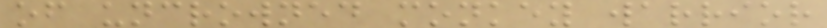of uncrowned monkey warrior
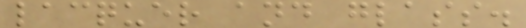lacquer and glass.
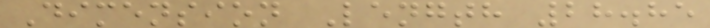Dimension Length 28.85
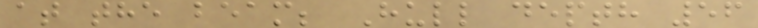at the beam; Hull depth 56
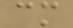cm
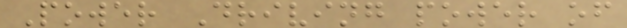Power Driving power of
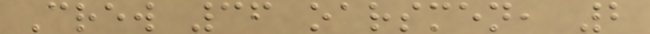Crew 36 oarsmen, 2
